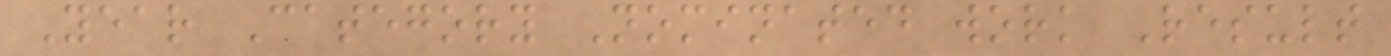Year Category Nominated work Result
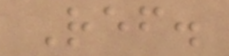Ref.
